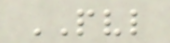PVL
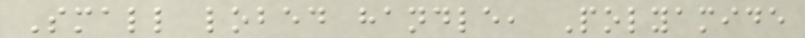Small lobed handle, Polyamide
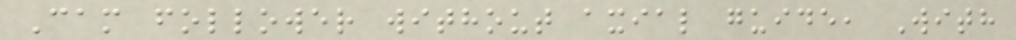Cam follower without axial guide, With
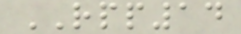RPP14
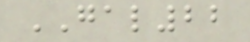GAL22
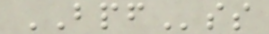BPFss
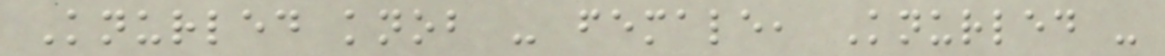Knurled knob - female, Knurled -
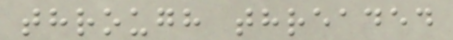through threaded
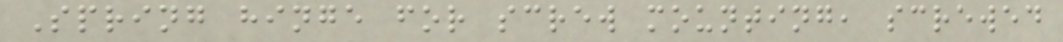Spring hinge for screw mounting, screwed
